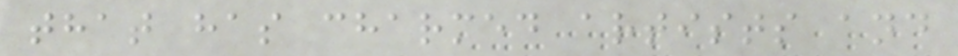that has charmed artists and
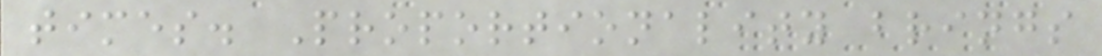times. Proportionality brings
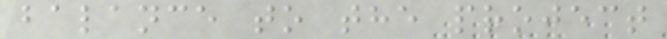balance to the project
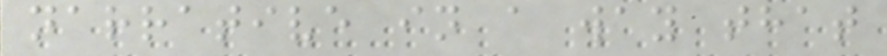narrative in a way that
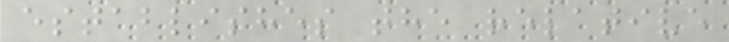establishes the relative
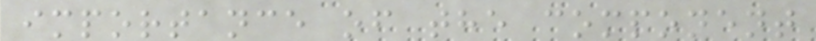importance of the component
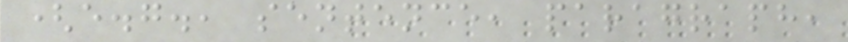(e.g., sentence, paragraph,
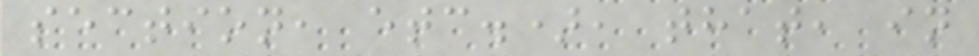section, etc.), that, in
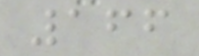166
